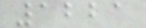1221
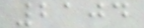2104
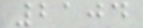2104
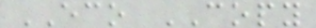ECO COPY
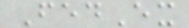FedEx
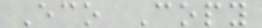Eco Copy
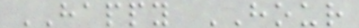HAPPY HOUR
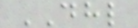DHL
